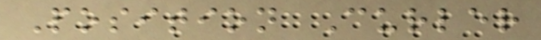Position Curler
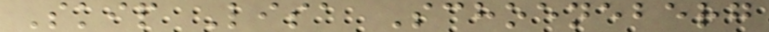Skip Lisa Schoeneberg
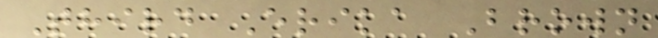Third Erika Brown
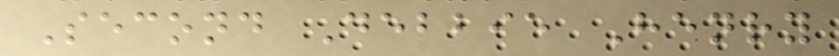Second Debbie Henry
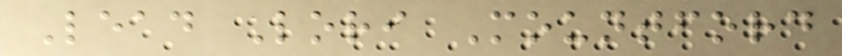Lead Lori Mountford
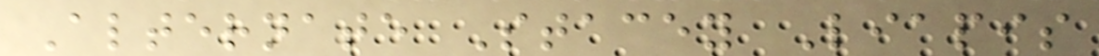Alternate Stacey Liapis
